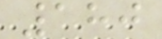180
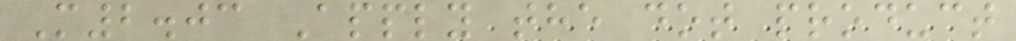M2.03 Apply the dot product
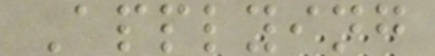Applying
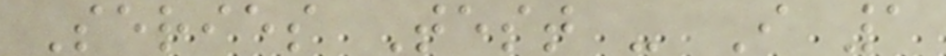Series Test - I 1
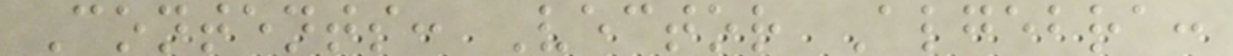Contents: Vector Algebra:
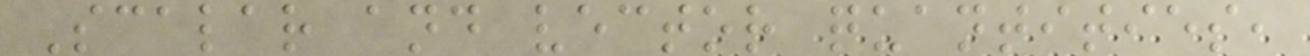Scalar and vector quantities,
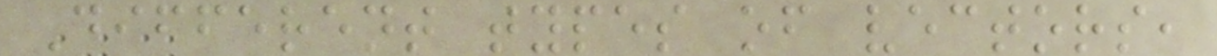Different types of vectors,
